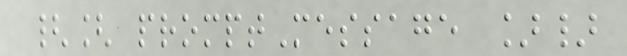{[ promptMessage ]}
